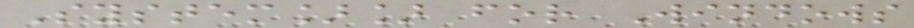System]] for Windows
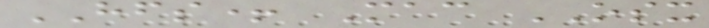HFS+ Mac OSX
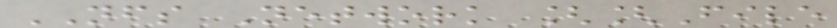NFS Network [[File
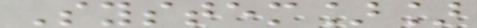System]]
